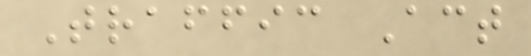Traffic Act
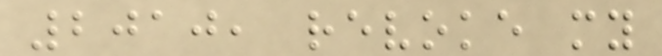2010, revoke my
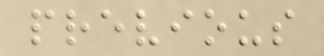previous
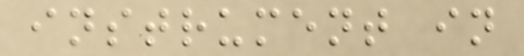instrument in
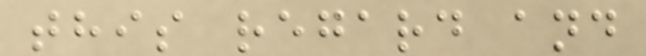this regard and
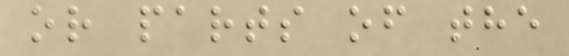or parts of the
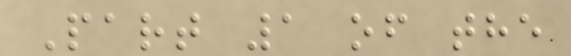Part 1 of the
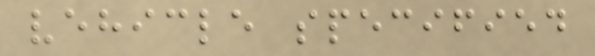vehicle specified
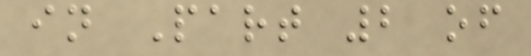in Part 2 of
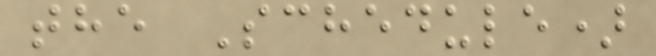the Schedule)
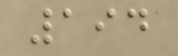194
